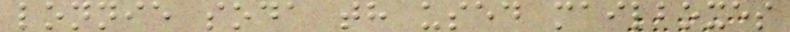lonnie soda th used mailboxes
